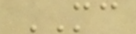MC
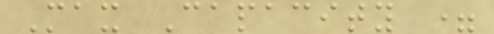Max Capacity =
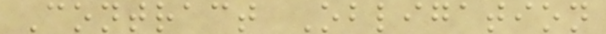Contract Obligation
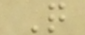Q
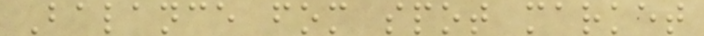Balance fom spot market
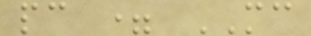pc = MC
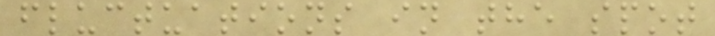fluctuations in the spot
